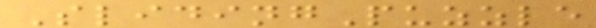SlidingPuzzle
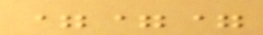===
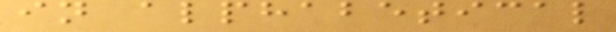in alphabetical
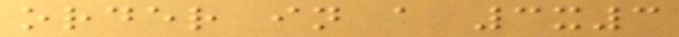order in a 3x3
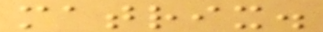matrix.
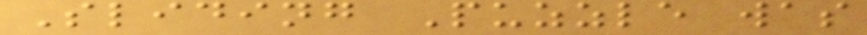Sliding Puzzle was
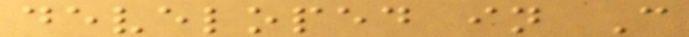developed in C
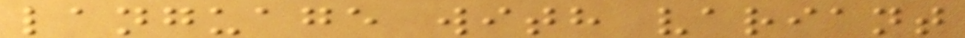language with variant
